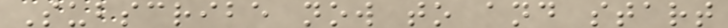Subscribe now to and start
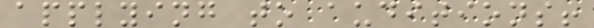applying to auditions!
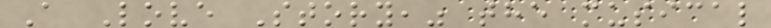A Love Story," the musical
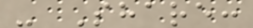- Share:
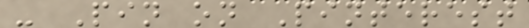- Pin on Pinterest
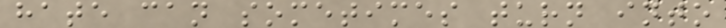hate can sometimes turn into
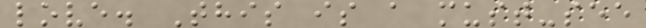love. This is a must-see
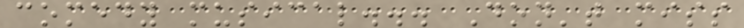comedy musical... Don't miss
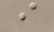i
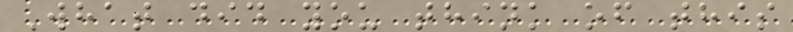What did you think of this
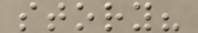story?
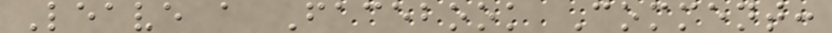Leave a Facebook Comment:
